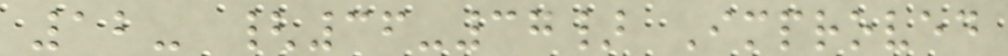12- {36-37} Improved
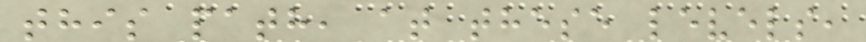this path, at these levels,
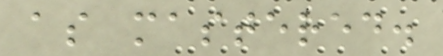as mastered.
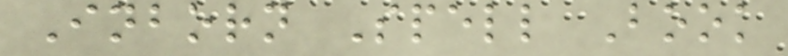Inborn Spell Book
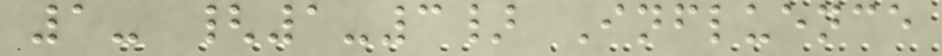1- {1-3} Influence
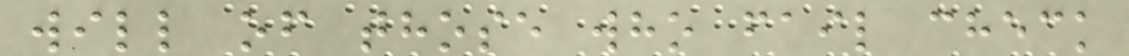will of those who fail check
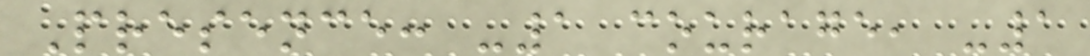Presence: -1 courage, -1
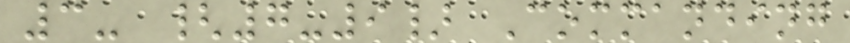3- {7-9} Commanding
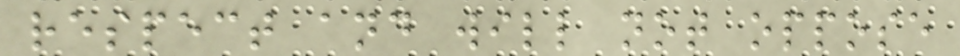respect and will not oppose
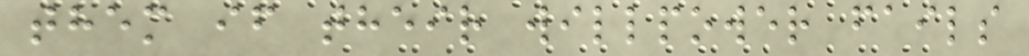them if their willpower fails
